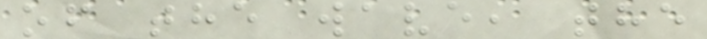of the wave, the
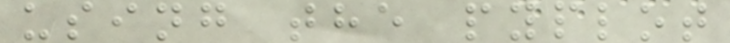using the pyplot
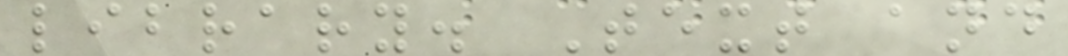library. Text and
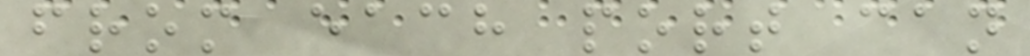from each port can
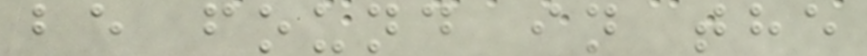be found in the
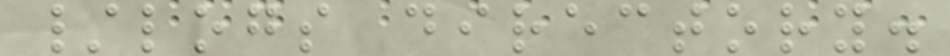/logs directory.
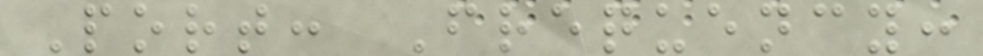Port: Frequency:
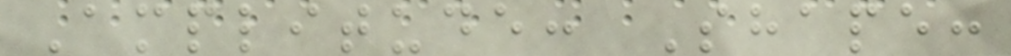Amplitude: Shape:
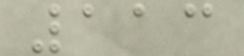113
